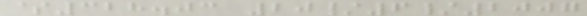$328.03 20/6/2007
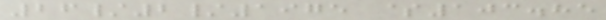26/2/1975 $103.85
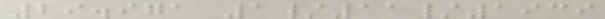29.971 1/11/1939
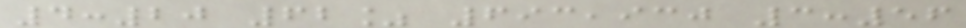4:20 62% 693,930 3:56
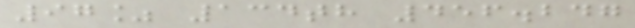97% 134th 456.247
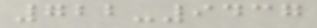722-9437
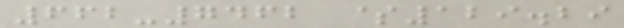662-7462 $129.29
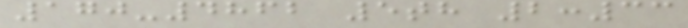170-4862 5th 2:33
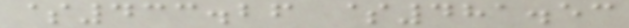$433.26 $481.53
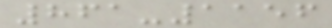861-1156
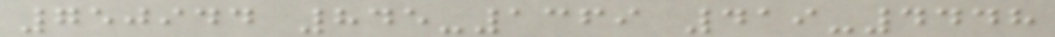750944 845-1369 419-4448
